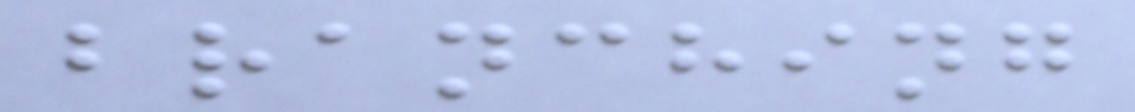branching
